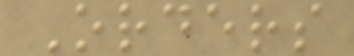Orders
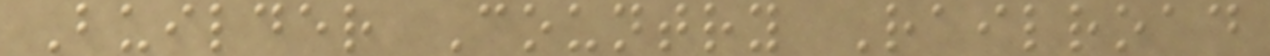Builder Country Railroad
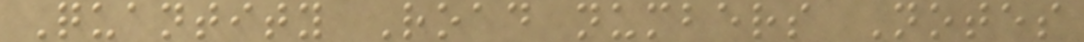Quantity Road numbers Notes
